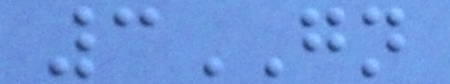3GN
